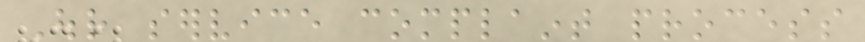Our service complaint process
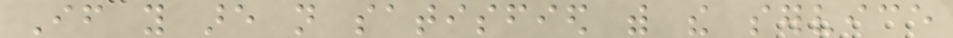If you are not satisfied with the service
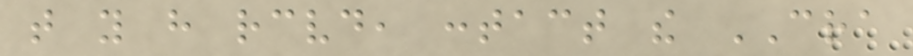that you have received, contact the CRA
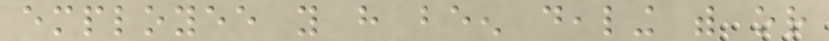employee you have been dealing with or
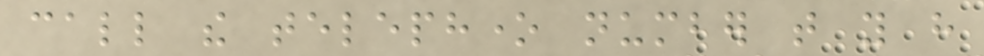call the telephone number that you have
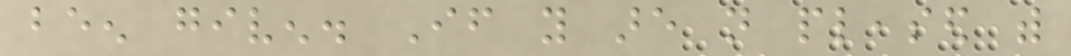been given. If you are not pleased with
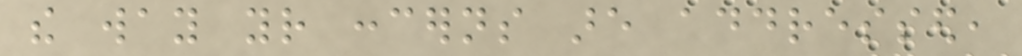the way your concerns are addressed,
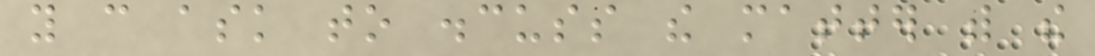you can ask to discuss the matter with the
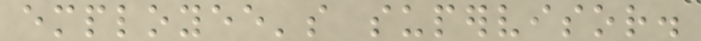employee's supervisor.
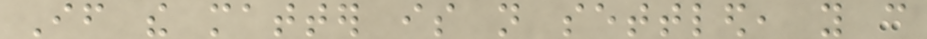If the matter is not settled, you can
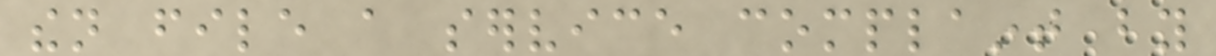then file a service complaint by
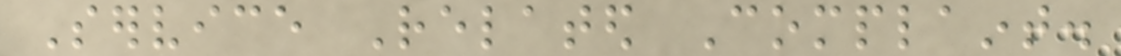Service Related Complaint.
